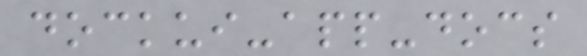dockui-app-docs
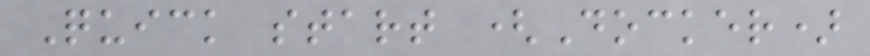Quick start (Docker)
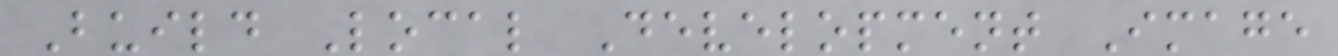Build Local Development Image
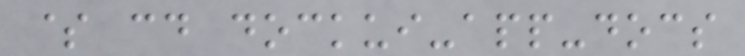$ cd dockui-app-docs
